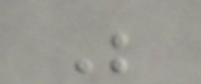Be
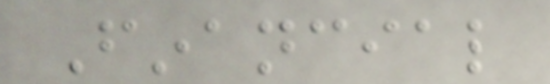Financial
